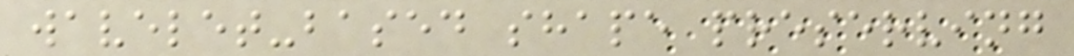wavelet-based shape preserving
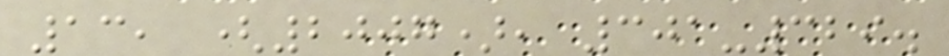13, (2007), 301-329.
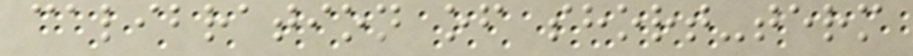calibration of short-term
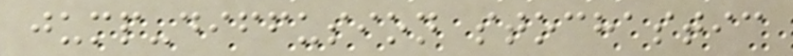jump-diffusion stochastic
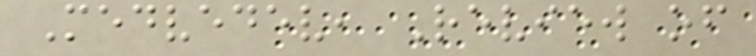Medvedev, Review of
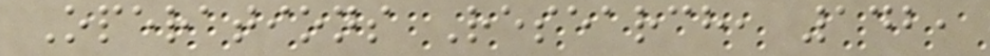Operations Research, 142,
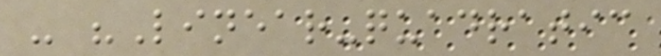- "Linear-quadratic
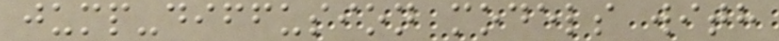jump-diffusion models with
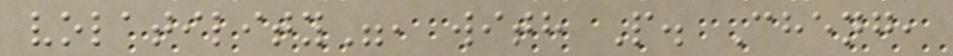volatility", with P. Cheng,
